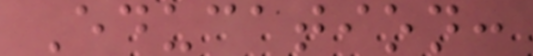Education:
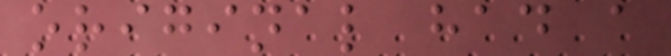original had a
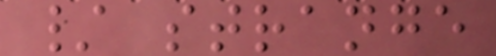/ strange
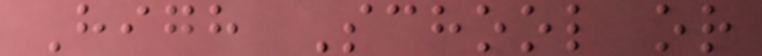High School or
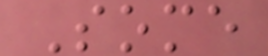Some
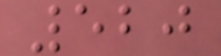520
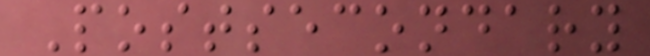Postsecondary
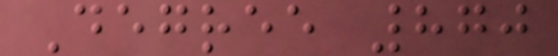Degree 870
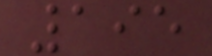195
